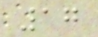17
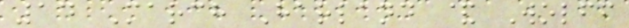14 March Harland & Wolff
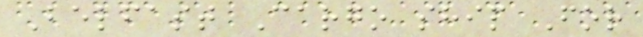Belfast Cargo ship For
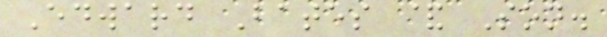Edward Bates & Son.
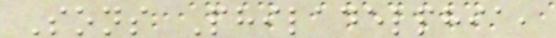Sons Philadelphia,
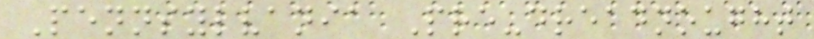Pennsylvania Pre-dreadnought
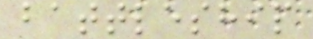battleship
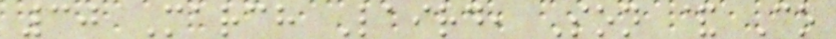30 March Laird, Son & Co
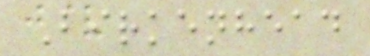Birkenhead
